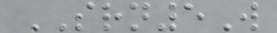SRN5W
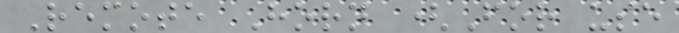Remote Horn (For use
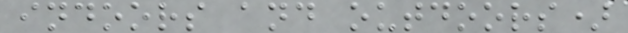indoors and outdoors)
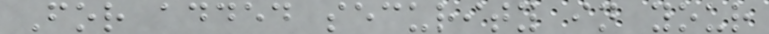For added security in your
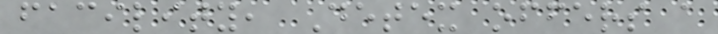facility, Detex offers a
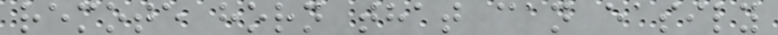remote horn that can easily
